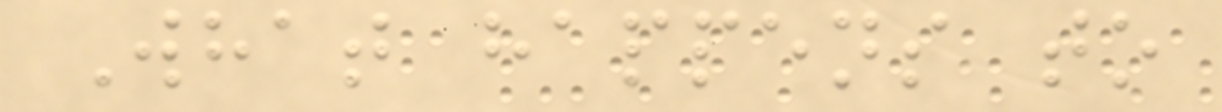What happens to
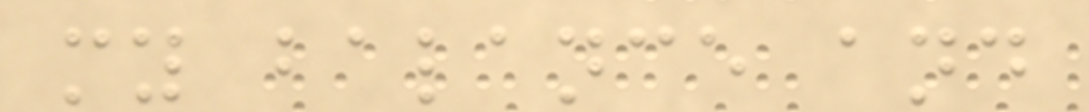my balance and
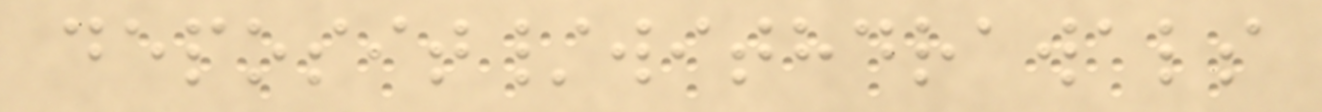deposit/withdrawals
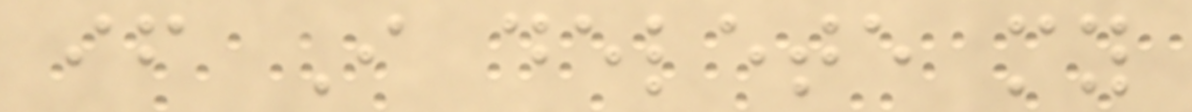if I delete my
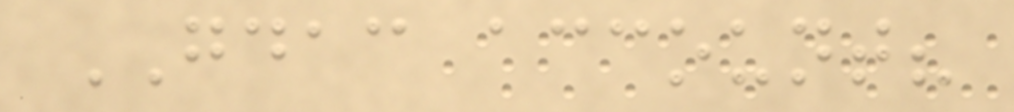GDAC account?
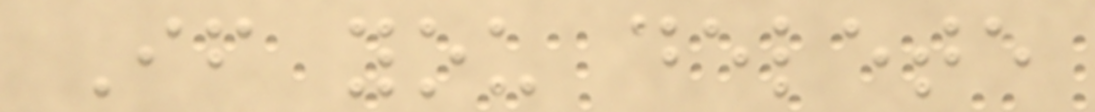If you delete
